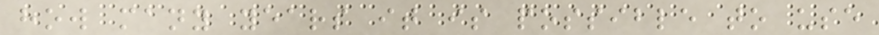how many years it is possible to use
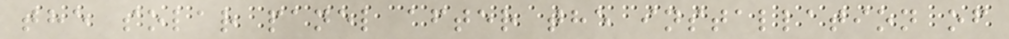the solar panel after the installation of
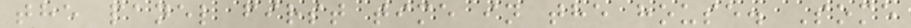the panel first time in the house. Some
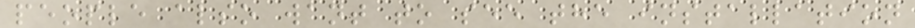people also want to see the installation
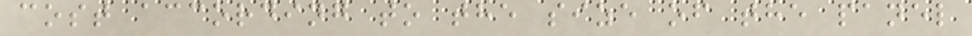cost according to the size of the panel
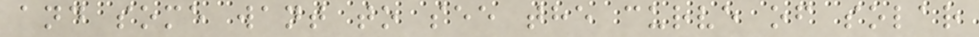and some want to see the curve of solar
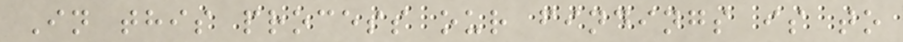In this process our findings is to
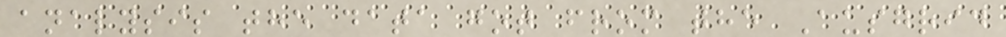analysis the data got from the Ausgrid
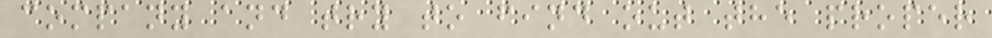company and try to find out the proper
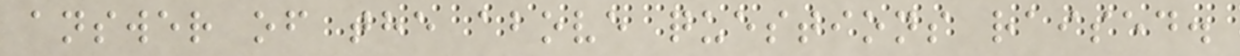answer of the above questions raised.
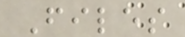Files
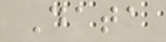Data
